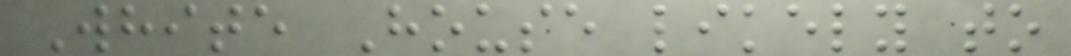White House likely to
